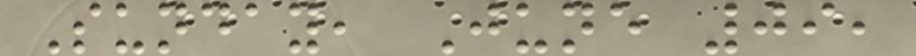Sunday, June 09,
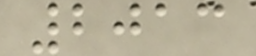2013
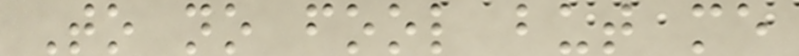To no fool but me
